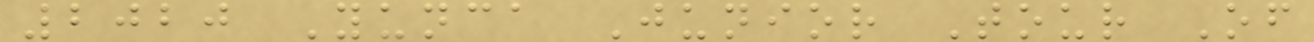2020 Yunca Junior Tour Of
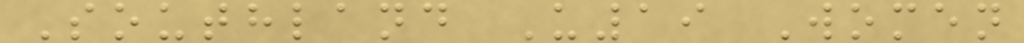Southland U19 Women
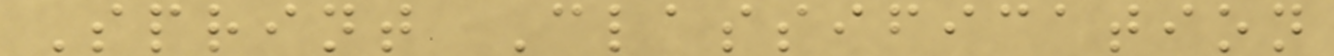Sprint Classification
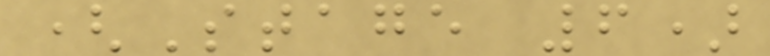(Stage 6)
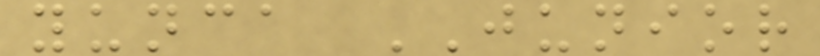yunca JUNIOR
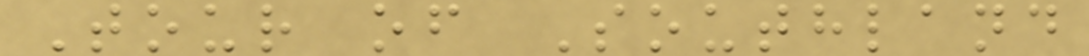Tour of Southland
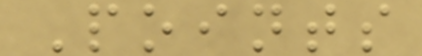Points
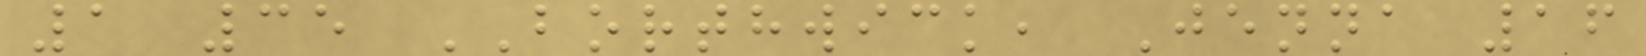1 35 BORTHWICK, Jenna 16
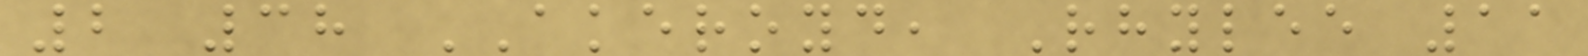2 38 AKEROYD, Rhylee 11
